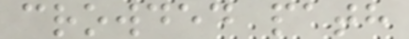crowded path
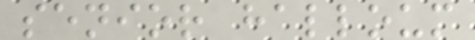senior halloum
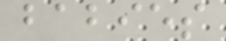babies
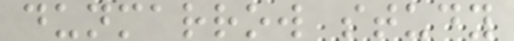dunmarrow study
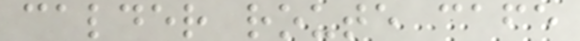calder route cafe
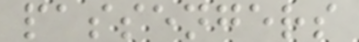passengers
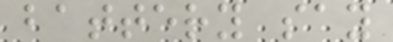battery say
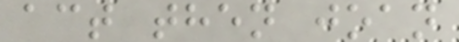act then joan
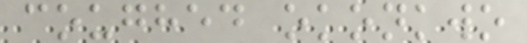coughed okonkwo
